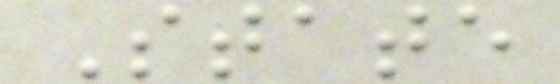State
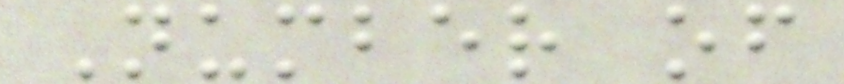Number of
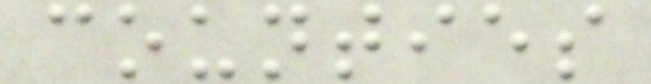counties
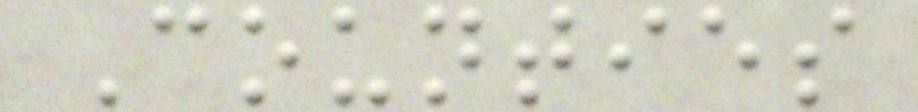Counties
